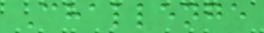Challenge
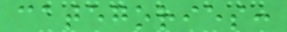categories:
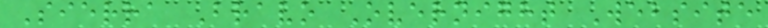Sierra Bravo Overnight Website
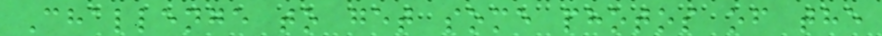Challenge to get some photos of the
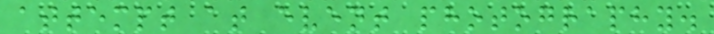attempt at event photography.
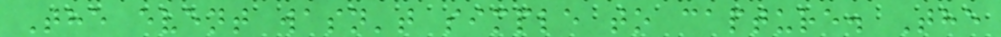The event wasn't simple to capture. The
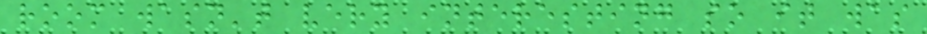room wasn't very interesting so it was
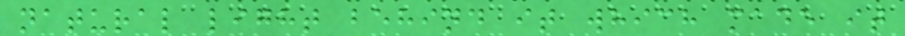natural light behind it which made it
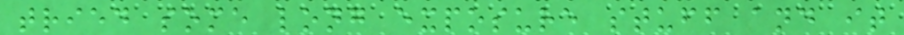tried some long exposure stuff and it
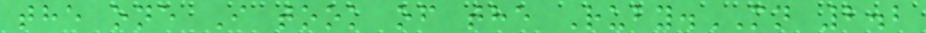the one I took of the Ruby.MN 2.2
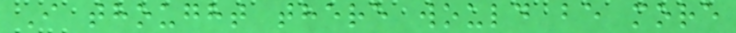I thought there would be more
